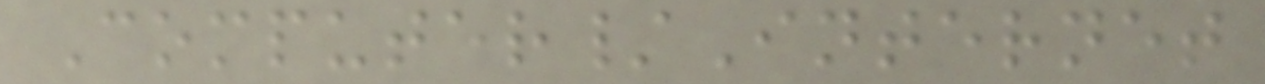Computer/Internet
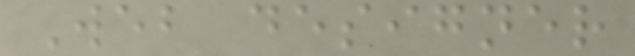Web designer
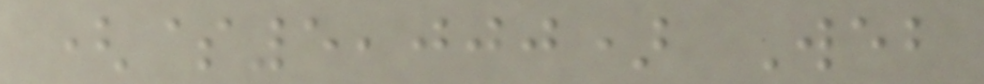($5,000) Web
